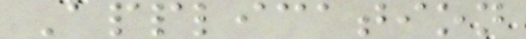Application
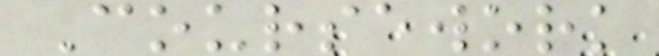Coursework
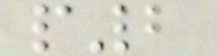p2
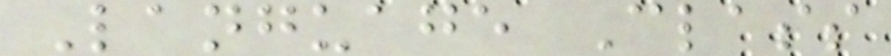Language Class
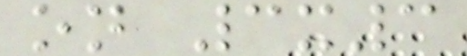on 3x3
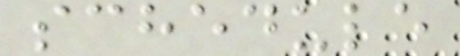schedule
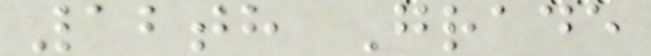12th Grade
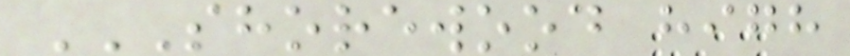SHOREWOOD HIGH
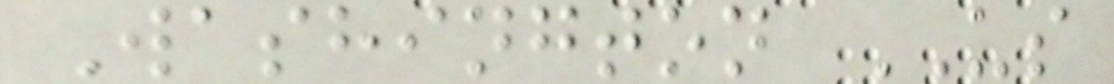Washington US
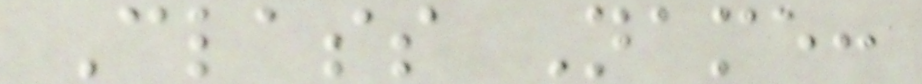Class Name:
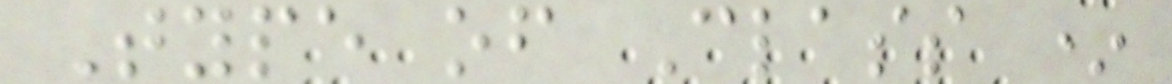Type of Class *
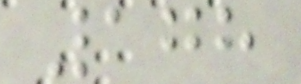178
